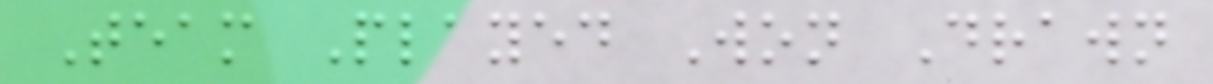Team Played Won Drawn
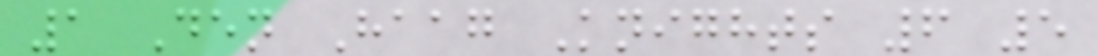1 Den Haag Knights 6 5
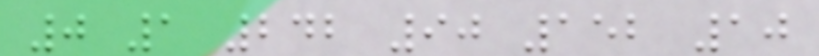0 1 242 90 152 10
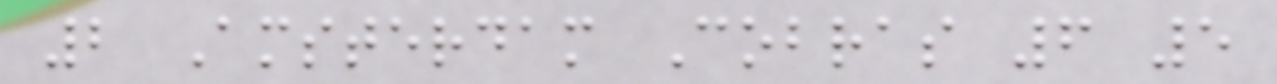2 Amsterdam Cobras 6 5
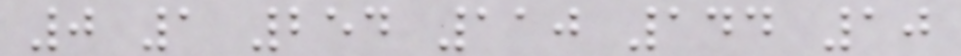0 1 254 110 144 10
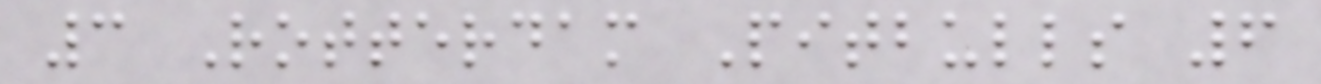3 Rotterdam Pitbulls 6
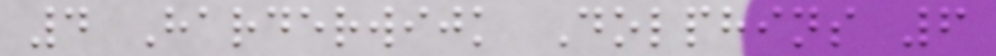4 Harderwijk Dolphins 6
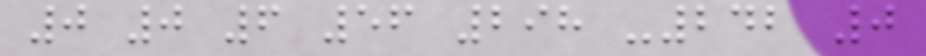0 0 6 56 298 -242 0
